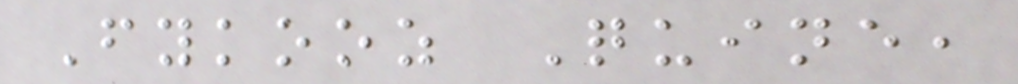Fykooz Quine,
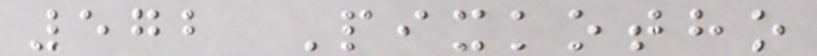572 Pixkotho
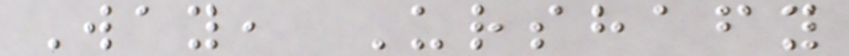Way, Urshafy
